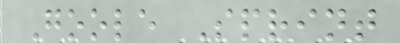Goole Sprint
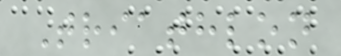Triathlon
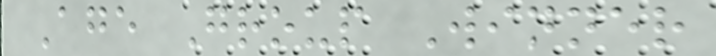Age Group Winner
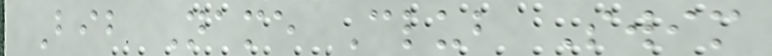Bib Name Club Swim
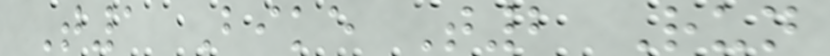T1 Bike T2 Run
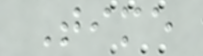Time
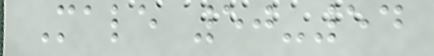Male 50-54
